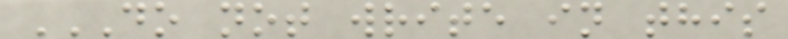DO NOT WRITE IN THIS
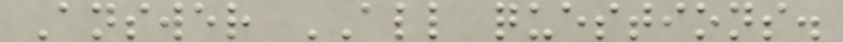Answer ALL questions.
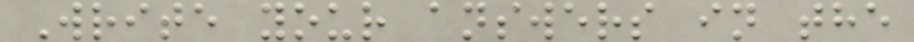Write your answers in the
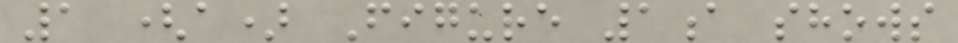1 (a) Figure 1a shows
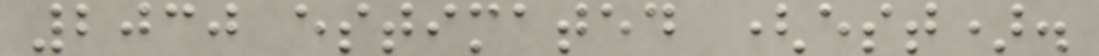2030 estimated (est).
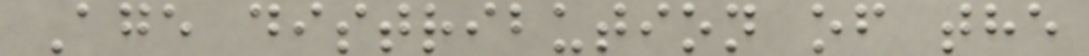Age distribution of the
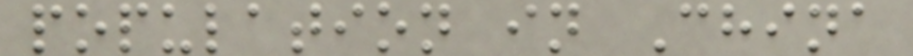population in China
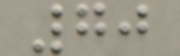70
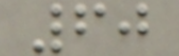60
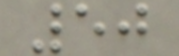50
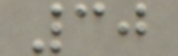30
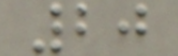20
